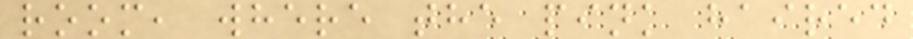room, where the pink haired
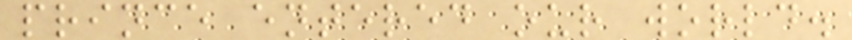prince entered our world.
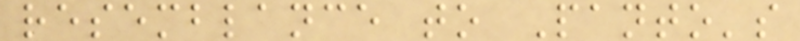resemblance to Panto's
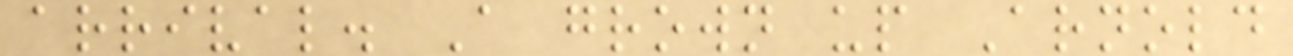arrival. A grown up Arnold
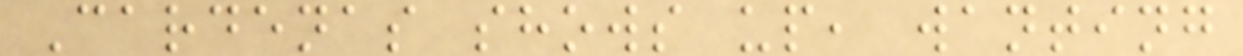Cardenas shows up, wanting
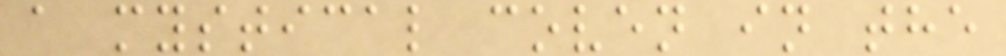a mystical coven in the
